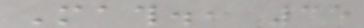Math., 35
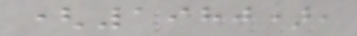(1980),
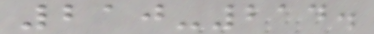210-214.
